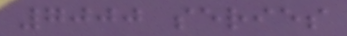7000 series
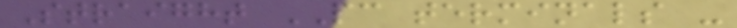Straight PC terminals -
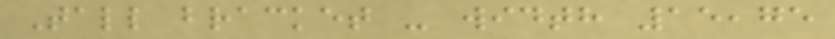Tall bracket - width 15,75
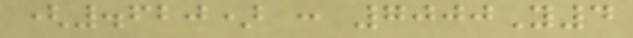(.620) : 7000Y4
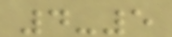4-5
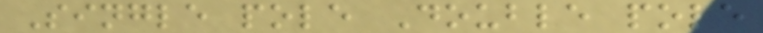Single pole Double pole
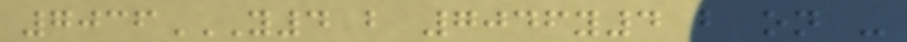7036Y4 B 7046Y4 B ON -
